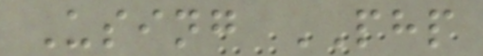Using PHP
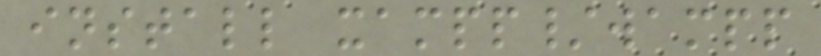install xampp/wampp
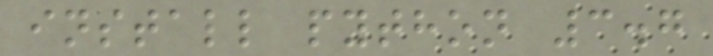install python 3.7
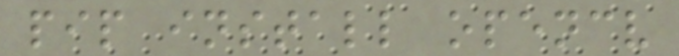pip install opencv
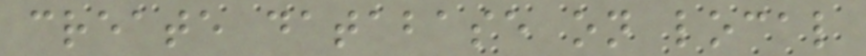create database on local
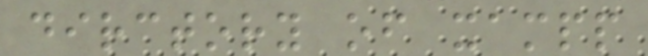dirctory of xampp
